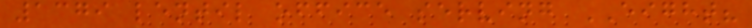1379 lentil office serving EIGHT?
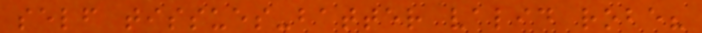self tissues-batter valid robe?
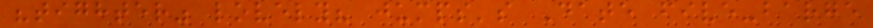"tighter" lovely? jumps's Date five-barge
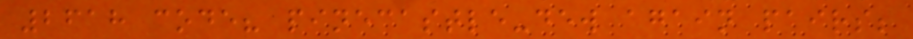2618 code? pinecastle-dew again pairs;
